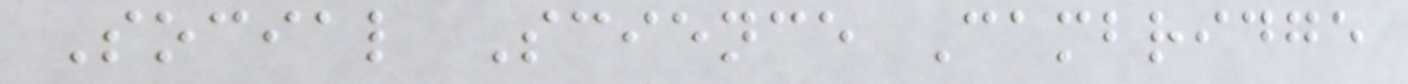Social Science Cambridge
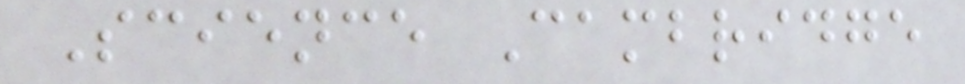Science Cambridge
